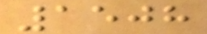1508
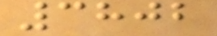3802
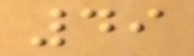49
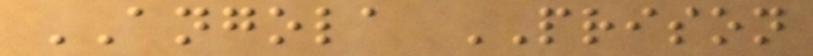ANGOLA PRISON
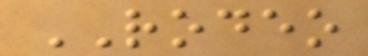RODEO
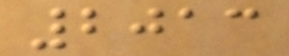2013
